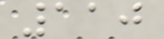110
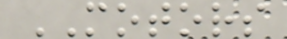MOTORS
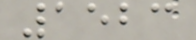1523
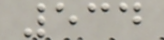534
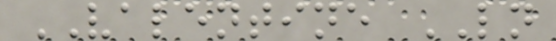VALENTINE LN
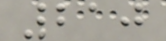210
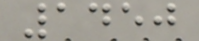1450
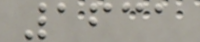1631
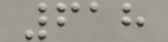618
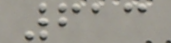613
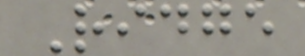Ridge
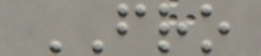FRO
